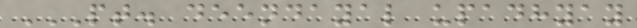PT. DEENDAYAL UPADHYAY
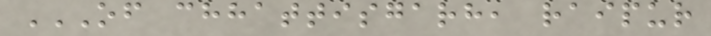OF CHHATTISGARH, RAIPUR
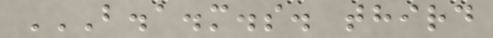B.A.M.S. THIRD
